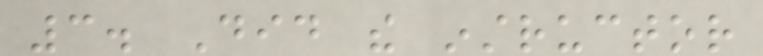3. Did the instructor
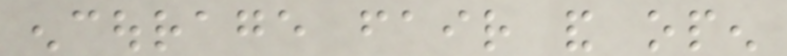encourage fair and open
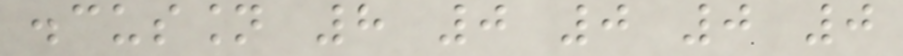discussion 8 0 0 0 0
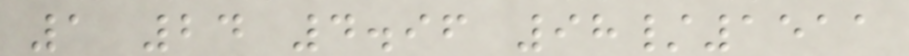1 24 4.96 98/1511
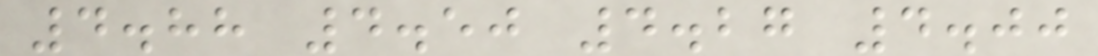4.88 4.50 4.27 4.00
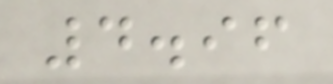4.96
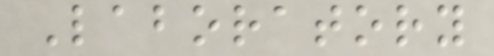Laboratory
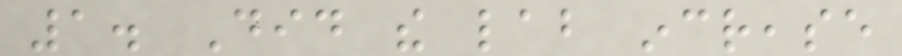1. Did the lab increase
